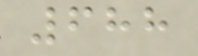688
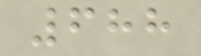688
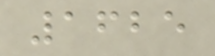1625
